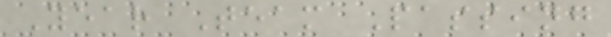Year Team Passing
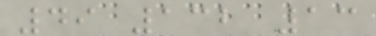49 132 13
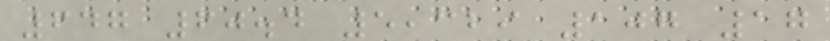647 60.4 5,329 107 17
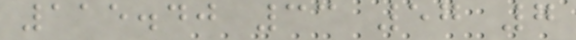115.40 33 57 7
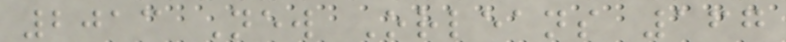2013 New Orleans 167
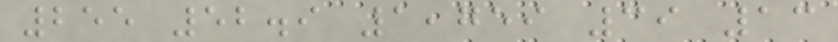255 52.9 1,759 39 13
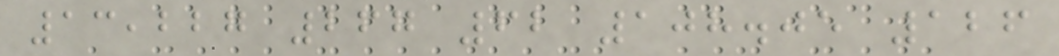13,227 267 62 108.05 126
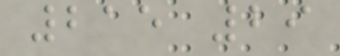215 29
